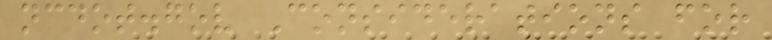ncdot.gov Considerations for
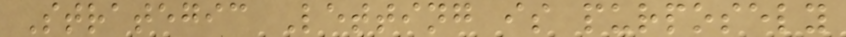Strategic Letting is purposely
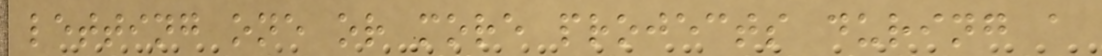letting one or more projects during a
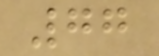77
